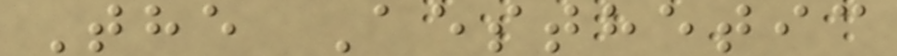The Aesthetic
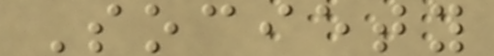Society
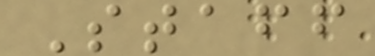Staff
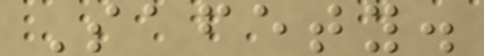Safety.
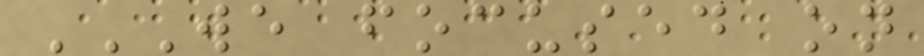WE FOCUSED ON
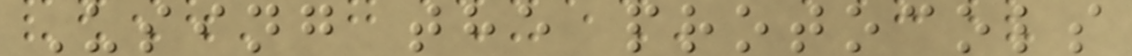Using the protocols
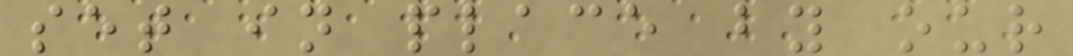set in place by our
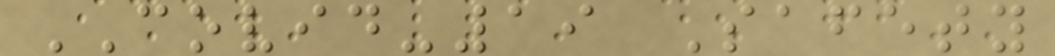COVID-19 Safety
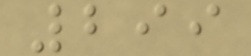299
